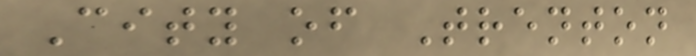City of Trenton
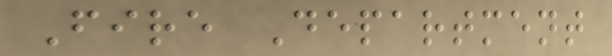Fire Department
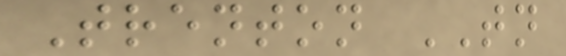Trenton TN
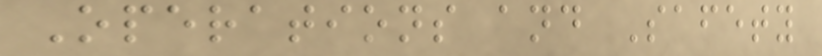Operations and Safety
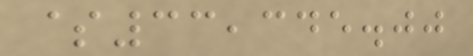$33,345.00
